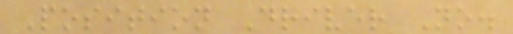Position Driver No.
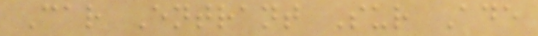Car Entrant Sur Ade
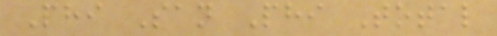Phi San Phi Total
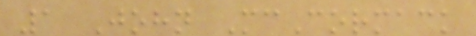1 John McCormack
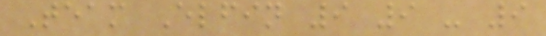Team Elfin 9 9 - 9
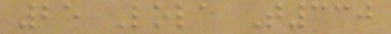25 Lola T330
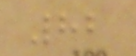82
